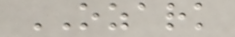OZARK
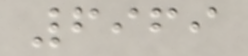6969
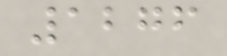1276
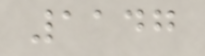1147
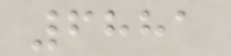6881
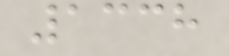1338
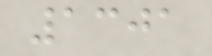1301
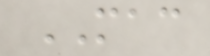MAC
